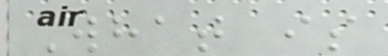What is
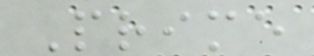Prime
